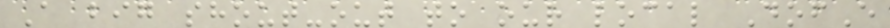A big shout-out to our local DofE
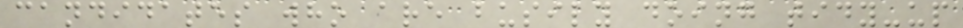candidates who are busily doing tidy-up
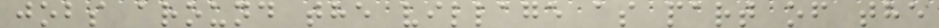jobs around the village as part of the
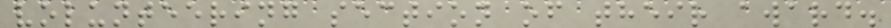volunteering section of their award.
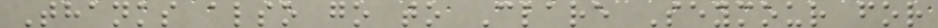Thanks also go to Clare Seymour for
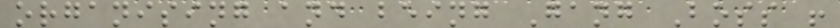organising and being Gang Boss !
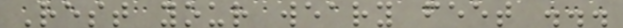Rest your weary feet ...
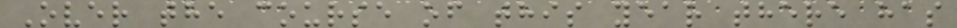Over the course of this year there has
